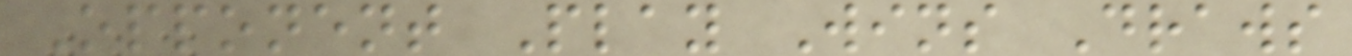Opponent Play Wins Draws
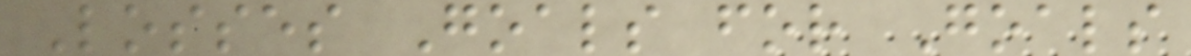Losses Goals for Goals
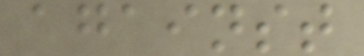against
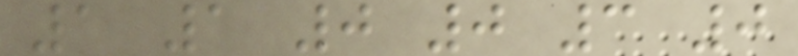1 1 0 0 3 0
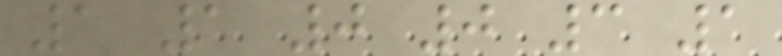1 1 0 0 3 1
